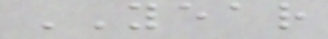YEAR
